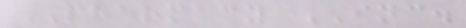PHARMACY INC.
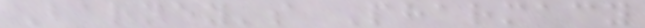Barney's Pharmacy
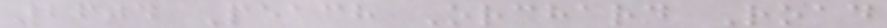2604 Peach Orchard Road
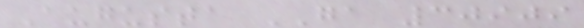Augusta GA 30909
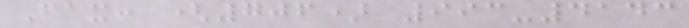Fax: (706) 993-4143
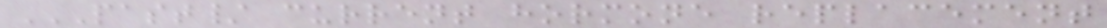PAST/ CURRENT HORMONE REPLACEMENT
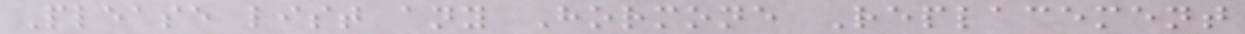Please list any Hormone Replacement
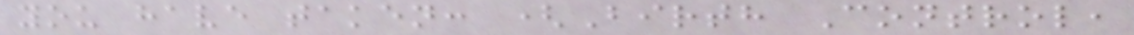you have taken: (Birth Control,
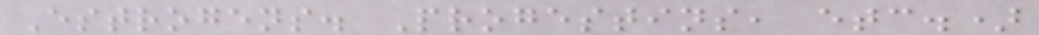Estrogens. Progestins, etc.)
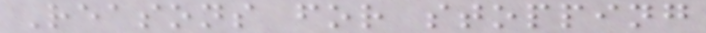Reasons for stopping
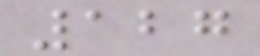127
